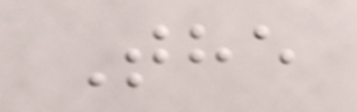The
